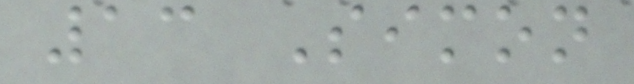13 Simon
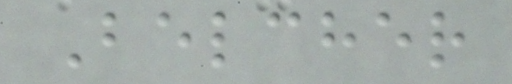Belcher
